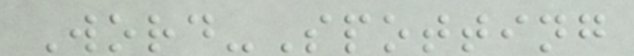Word-Spotting
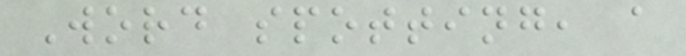Word spotting, a
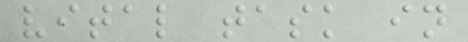vital task in
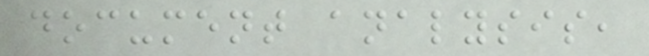document analysis,
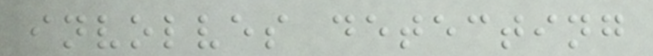involves detecting
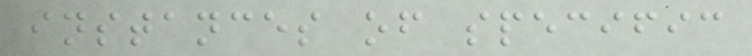instances of specific
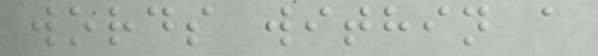words within a
